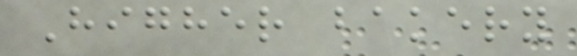Higher bakery
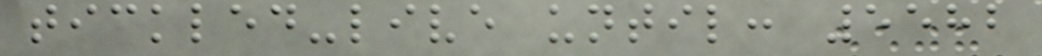tickled-live until: 5582
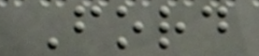Ford
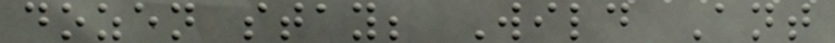dozen stay; Wild Ant
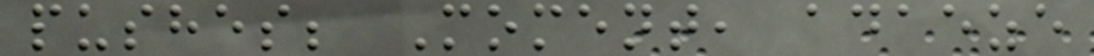pushes; Moment, adaeze
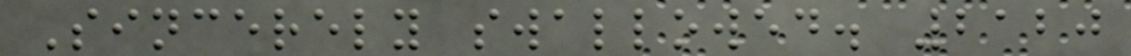Sincerely swallowed. 2120
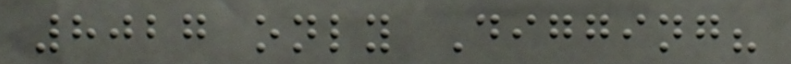8027 only Digging?
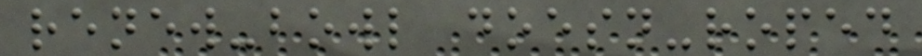renew-bowl doesn-roped
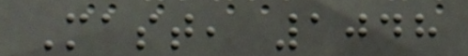Mast, 1048
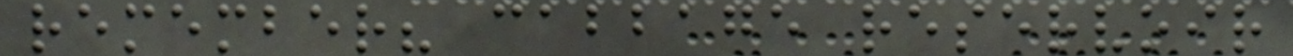remember? cabbage reservoir
